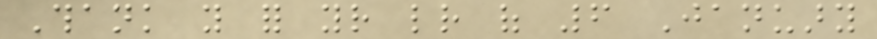Thank you for your letter of 6 January
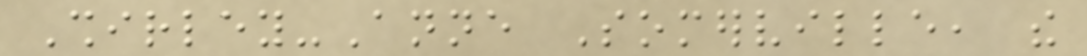Shirley-Anne Somerville, the
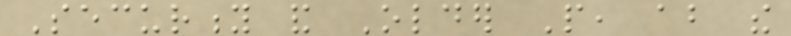Security and Older People, about the
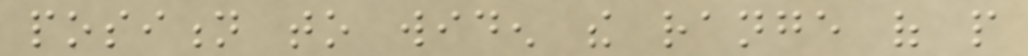position to widen the range of people
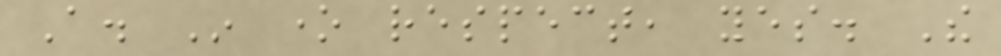A. In one respect, yes. The
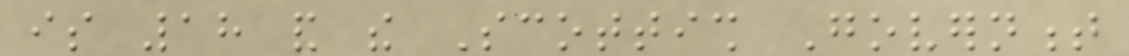is 18 and the Scottish Government
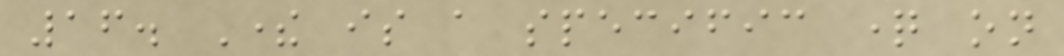16. There is a specific question on
